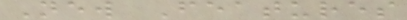New Features
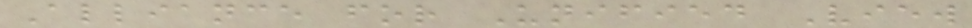Alliance for Unified View
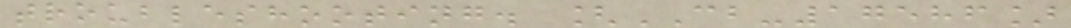troubleshooting. [CB-17586]
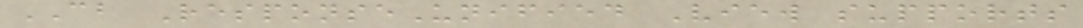CB ResponseUnified View supports
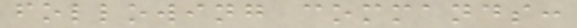following commands:
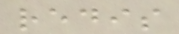redis
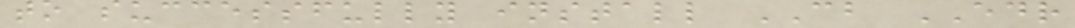to successfully install CB EDR
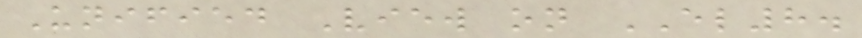Unified View on EL8.
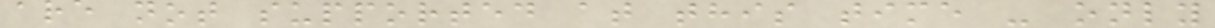are not supported at this time - only
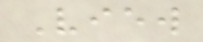View
